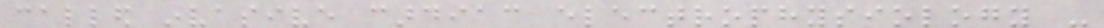called invasive cardiac electrophysiology -
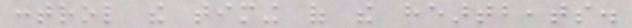control the timing of the heartbeats.
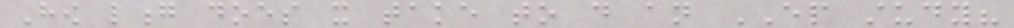How long does it take to do an EP study?
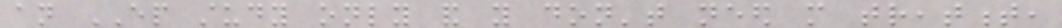an EP study only and you don't need more treatment,
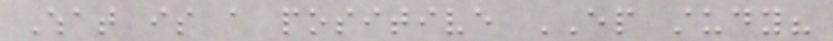What is a positive EP study?
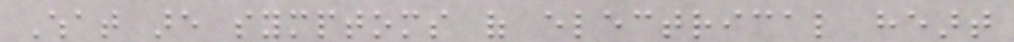What are symptoms of electrical heart
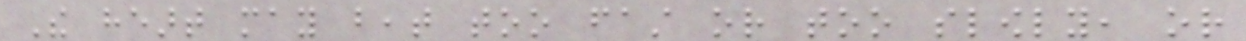The heart may beat too fast or too slowly, or
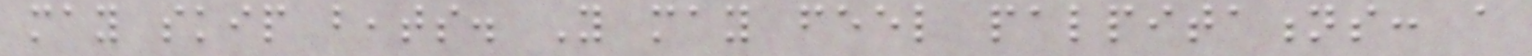may skip beats. You may feel palpitations: a
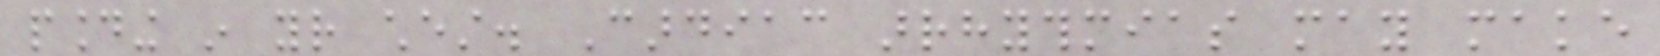pounding in your chest. Cardiac arrhythmias may make
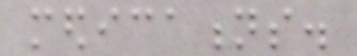medications.
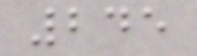245
